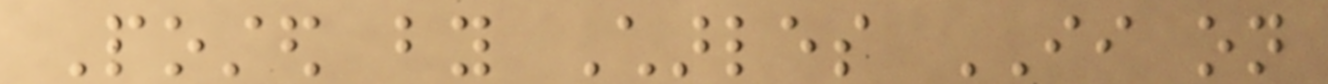Posted by Charles II on
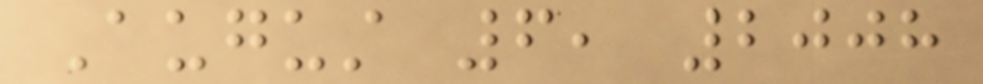August 6, 2008
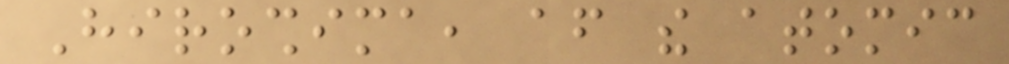Hiroshima, after the atomic
